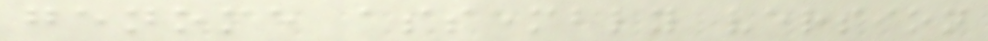genome assembly version
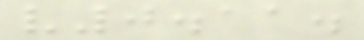v0.11.
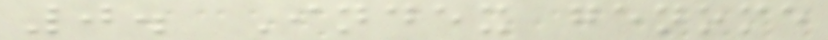0. Index genome
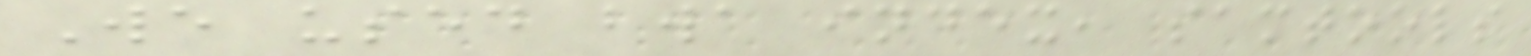We used bwa index, samtools
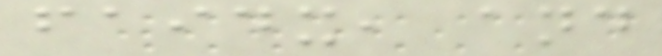faidx, and
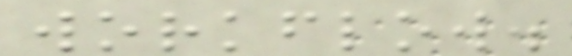workflow.
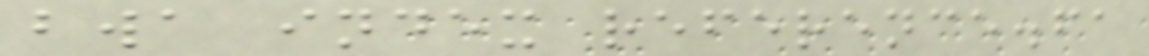bwa index reference.fa
